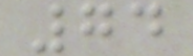74
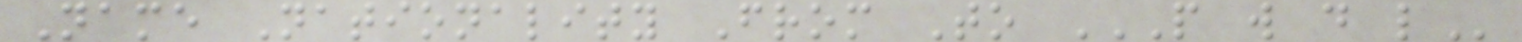Name Nationality From To P W D L
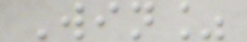Win%
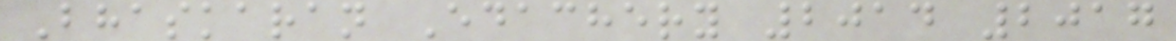Bhaskaran Edachery 2014 2017
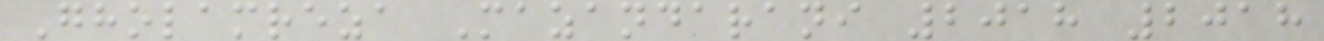Gholamreza Mazandarani 2018 2018
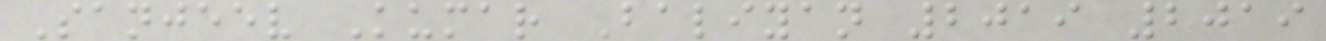Sanjeev Kumar Baliyan 2019 2019
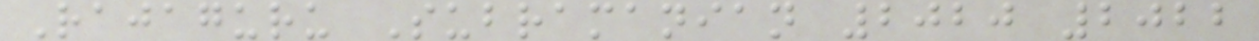Rajaguru Subramanian 2020 2022
